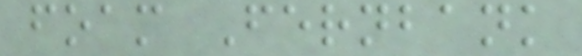foam Fernbank
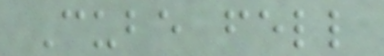Cube fell
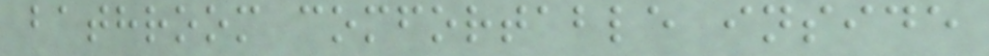bathroom comfortable inside
